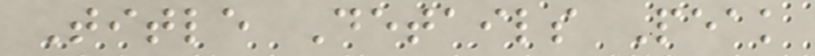Title Details Peak
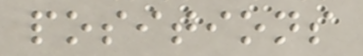positions
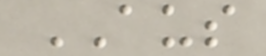AUS
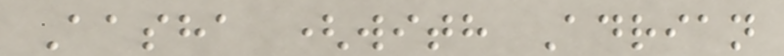Aasha (with Adrian
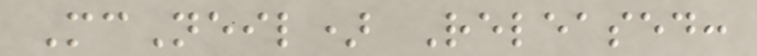McNeil) Released:
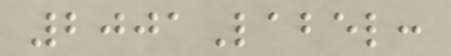2001Label:
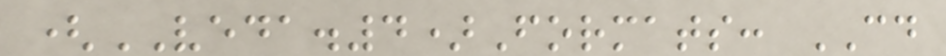(VEDA.4)Formats: CD
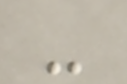-
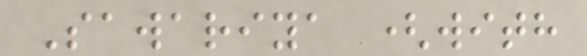Sawariya (with
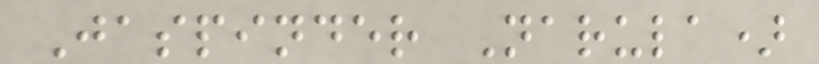Jaspinder Narula)
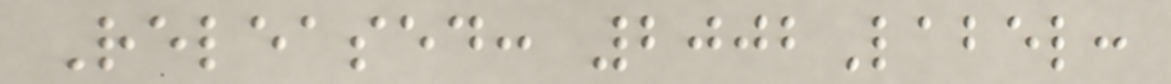Released: 2002Label:
